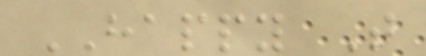HAPPY T
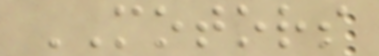MOTORS
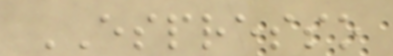ESPRESSO
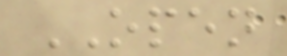OPEN
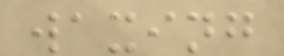waxing
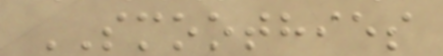SMOOTHIES
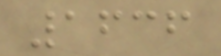1636
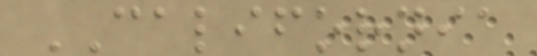CALIFORNIA
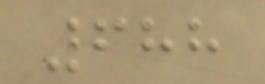688
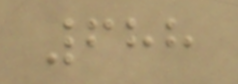688
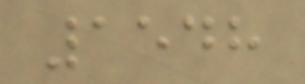1548
